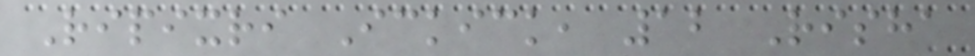Ripixri Ickick, 12 Risha
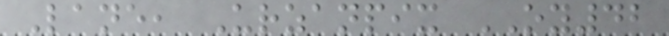Lane, Urzanpix OY42
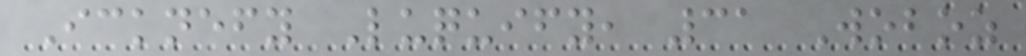Icknefy Luquify, 31 Woboz
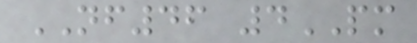NF46 4PM
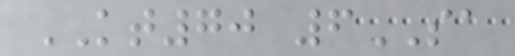KT70 6SA
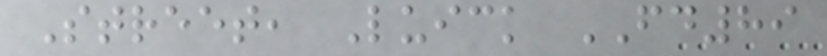Street, Luick FD89
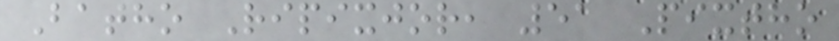Batho Ripixjor, 51 Pixtho
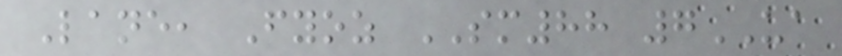Lane, Fyoz SM88 7UA
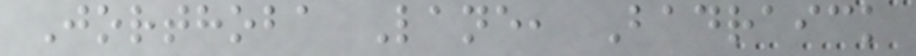Jorthoba Lane, Badraick
